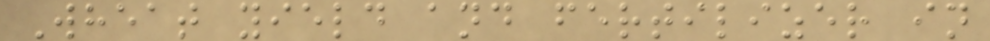Wheat yield and fertilizer in
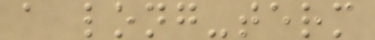a long-term
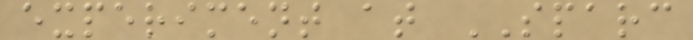experiment at SPARC
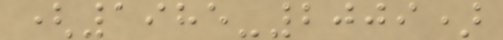(1985-2009)
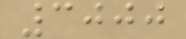3000
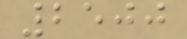2500
